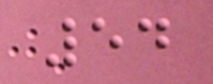54
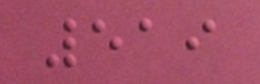519
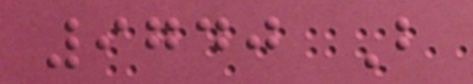9740 B
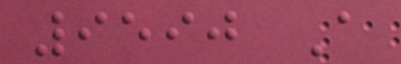9590 A
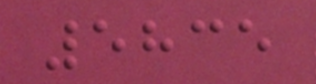5835
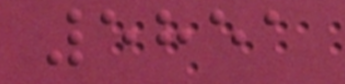5851
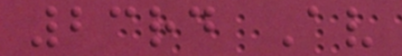23rd Av
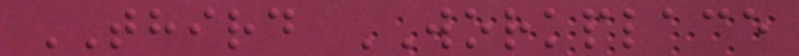THIRD WORKPLACE
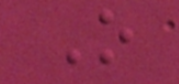O
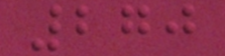270
